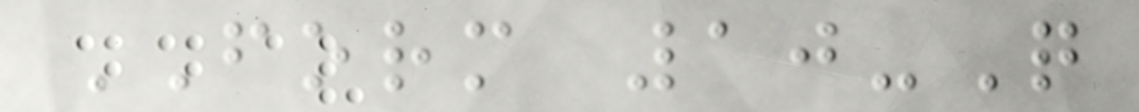FORM 10-Q
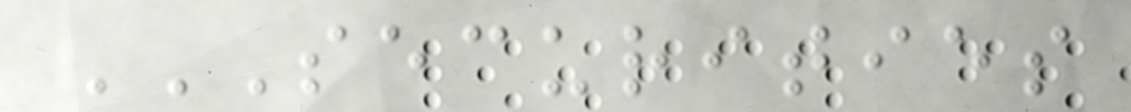SECURITIES
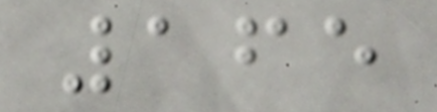165
